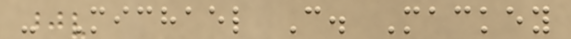- Michael C. Mackey
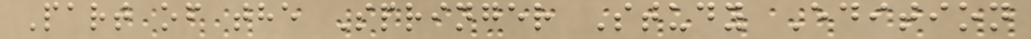Part of the Springer Study Edition
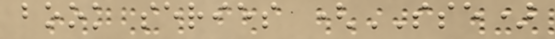book series (SSE)
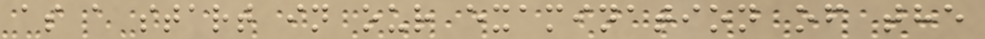as a start in our examination of the
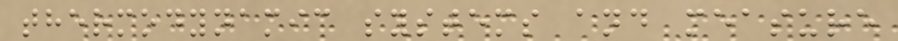thermodynamic systems and measure
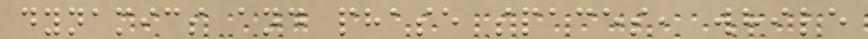dynamics and phase spaces, while
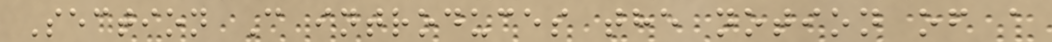Section C introduces the notion of a
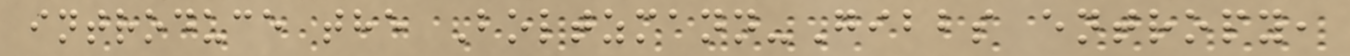introduce the Boltzmann-Gibbs entropy,
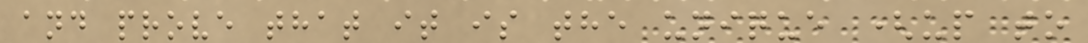and prove that it is the unique (up to
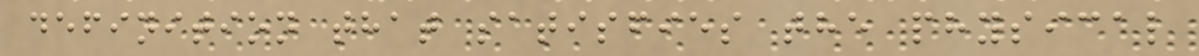definition that satisfies the physical
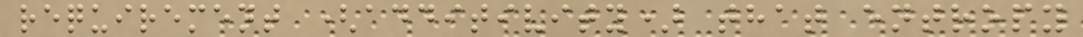requirement (additivity) that entropy
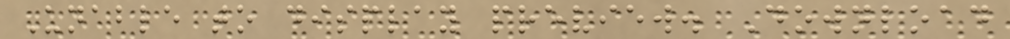Unable to display preview. Download
